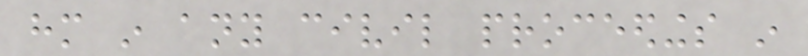him in any civil proceedings in
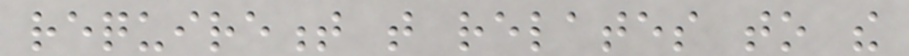requirement that relates to the
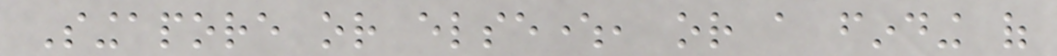Singapore or elsewhere, or a finding of
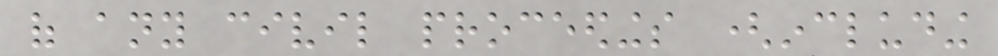of any civil proceedings (including
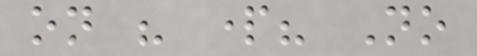on his part? No
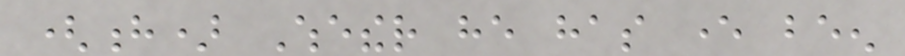(h) Whether he has ever been
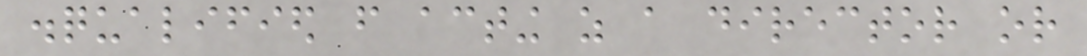disqualified from acting as a director or
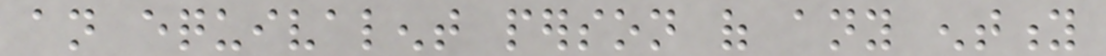an equivalent person of any entity
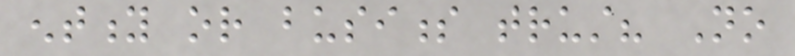entity or business trust? No
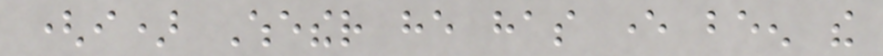(i) Whether he has ever been the
